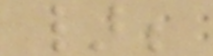};
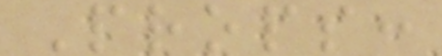Props:
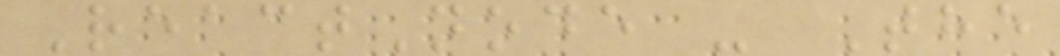ReactNode - The
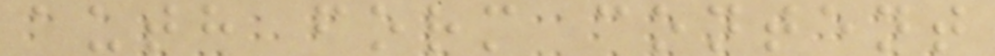auth form content
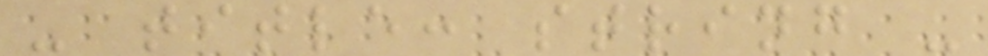- title: string -
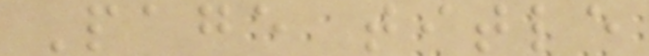Page title
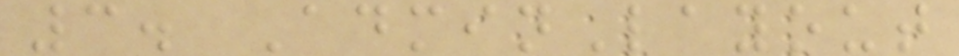3. AdminLayout
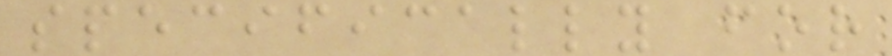specifically for
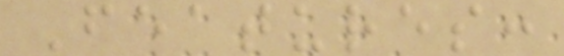Features:
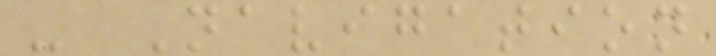- Navigation
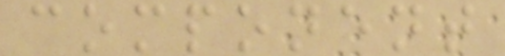component
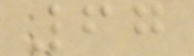67
